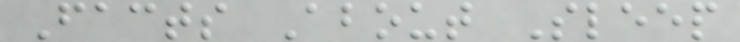Facts About Sleep
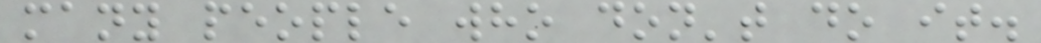many people who don't do it.
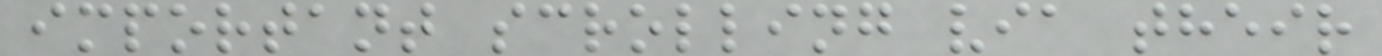important scrolling via their
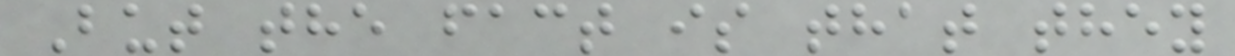But the fact is that they
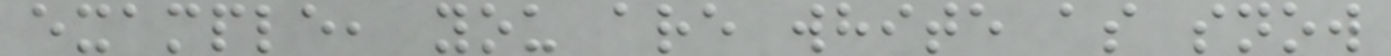example, you are white as snow
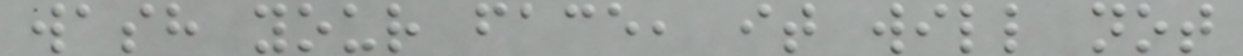wash your face, it will not
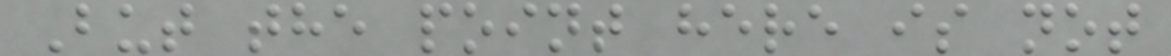But the point here is not
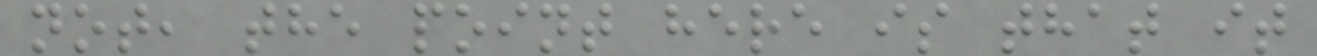not, the point here is that it
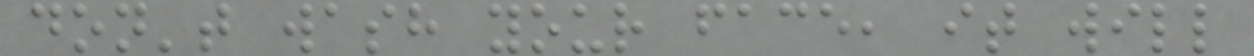don't wash your face, it will
